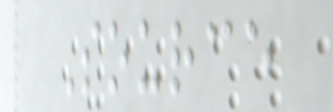Source
